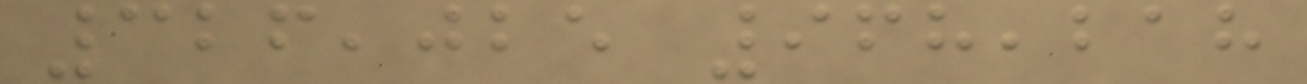326,025 968,218
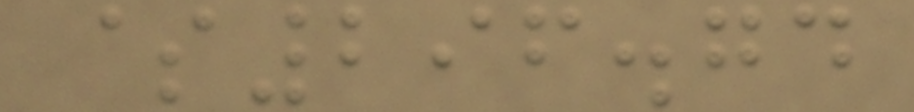$296.74
